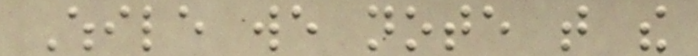While we note that the
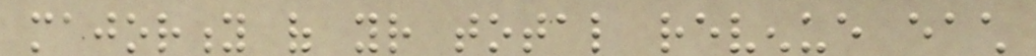majority of your total revenue each
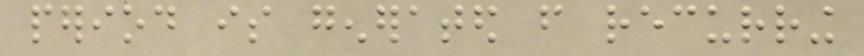period is generated from recurring
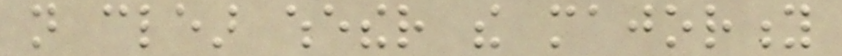not clear whether the majority
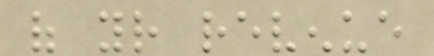of your revenue
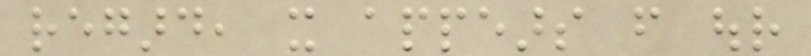regard, it appears from our
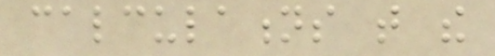calculations that the
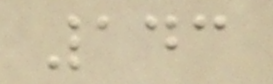143
